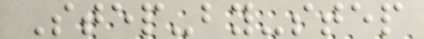Step-by-step
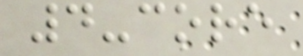4-core
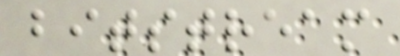bitstream
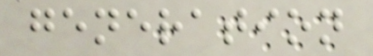generation
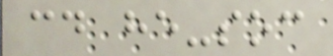cd he-soc
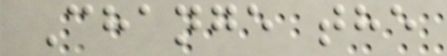Change the
